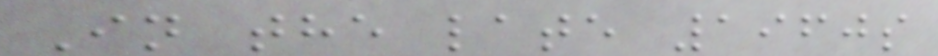In the late 1960s
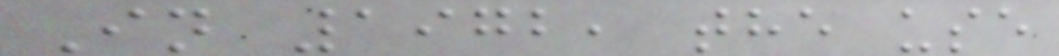In 1972, the use
